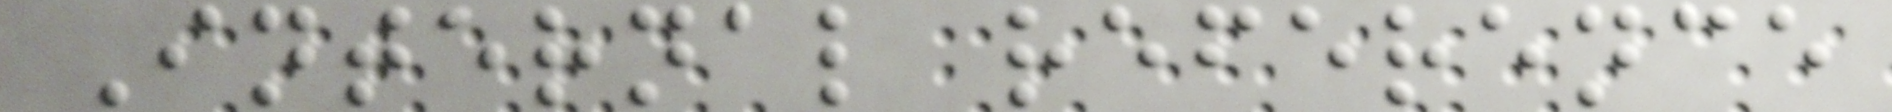Internal reference
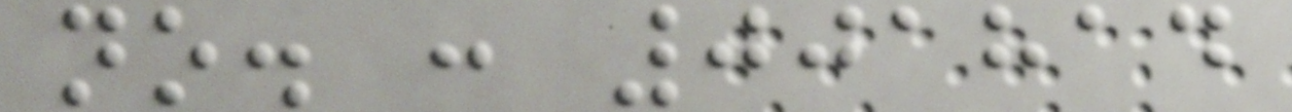no. : 001814
